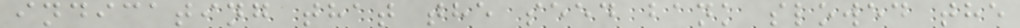indicating that the seed bank slowed the
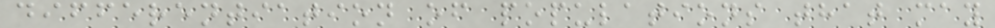differentiation of populations that may
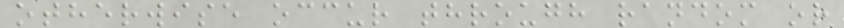otherwise occur through random or
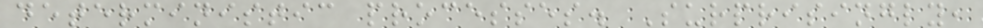deterministic processes. Surprisingly,
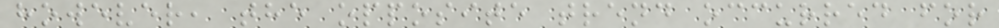however, the opposite trend occurred for
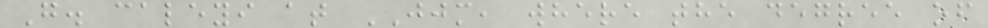G. caleyi at JJM, where the degree of
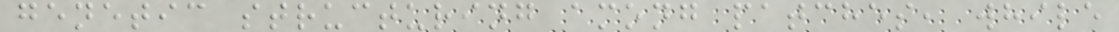genetic structuring among patches, while
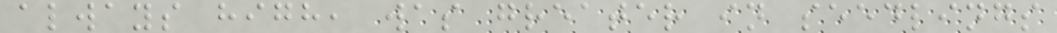always high, was greater in seedlings
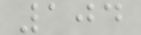104
